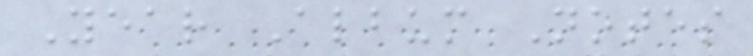Year Album Notes
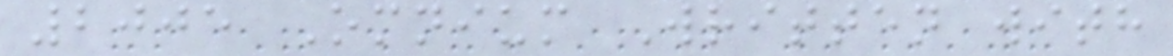2005 Omnium Written with
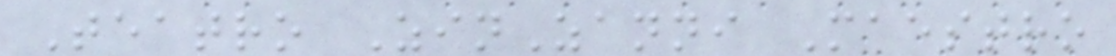Teatro ZinZanni Maestro
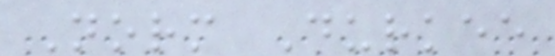Norm Durkee
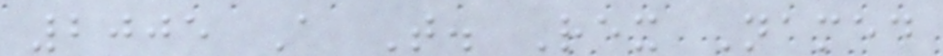2005 A T. Rex Named
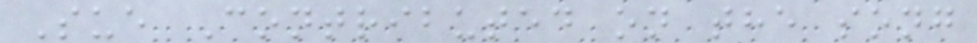Sue Contributed on the song
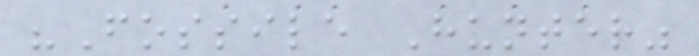"Fossile Hunter"
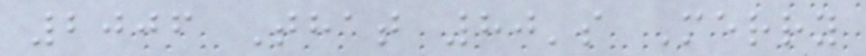2006 That 80's Merry
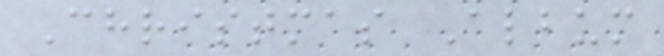Christmas Album
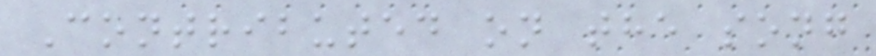Contributed on the song
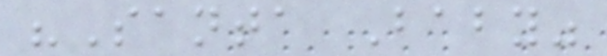"Santa Baby"
